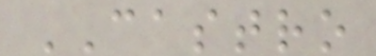CASTRO
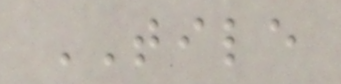TILE
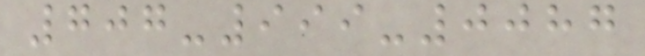707-999-0087
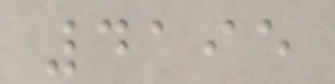4195
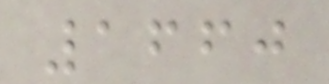1660
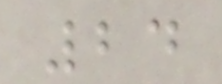24
